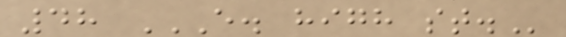48 E. HIGH ST.
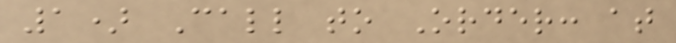1) Call to Order: at
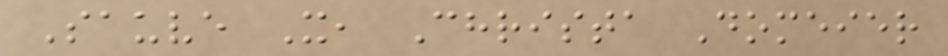Sauve X, Christa Domeier
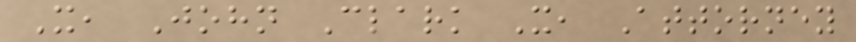X, John Clark X, Attorney
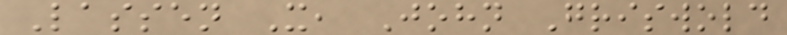Lassen X, John Griswold
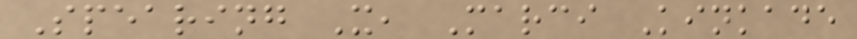Spearing X, Marci Kinkade
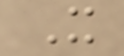X
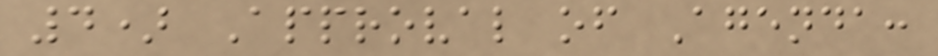4) Approval of Agenda:
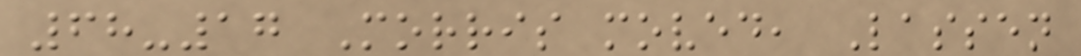68-17 Morris moved, Lassen
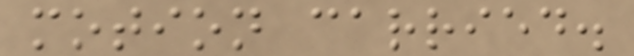motion carried.
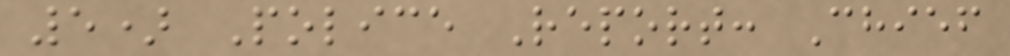5) Police Report: Chief
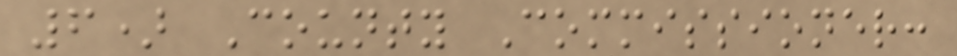6) County Commissioner:
